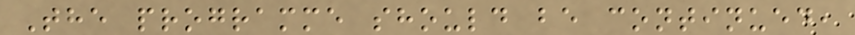The programme should be continued,
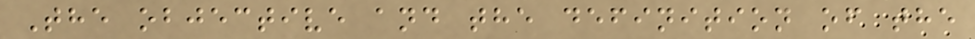The objective and the definition of the
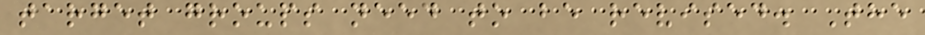target groups need to be revised. The
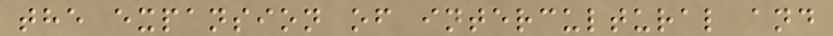the expansion of intercultural and
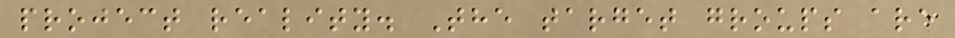project reality. The target groups are
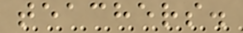teachers.
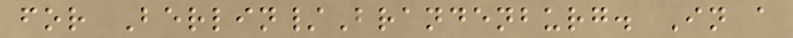for Berlin/Brandenburg. In a
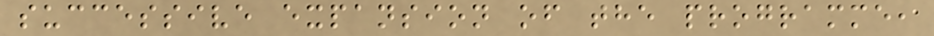successive expansion of the programme,
